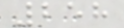258
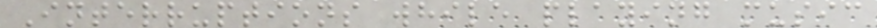Interruptions while playing music
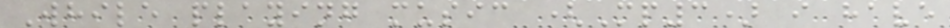While playing music (Mp3) i have
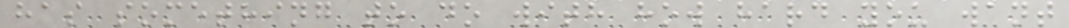has something to do with how hard you want
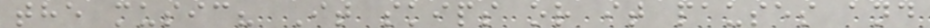the music? It skips or it pauses and
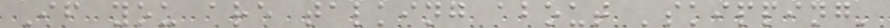If you are talking about 'skipping'
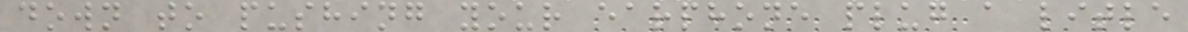down to pushing your earphone plug a litle
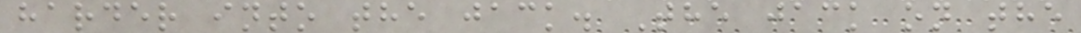harder into the jack. The jack on the
